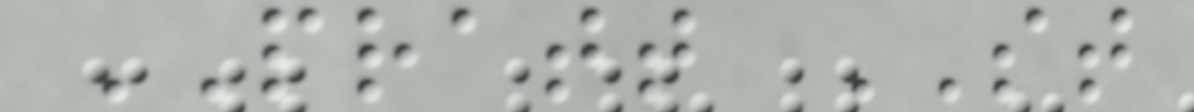PRATT ST
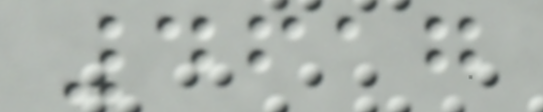4617
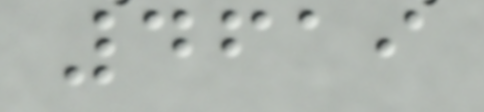4619
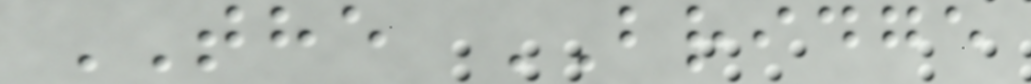THE BRIDGE
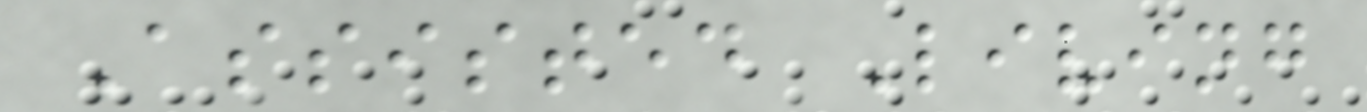Assisted Living
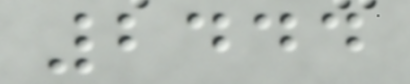2444
